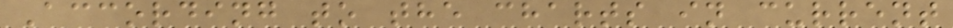According to the charts in current
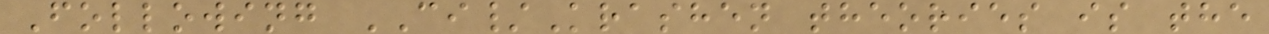Following CI/Krashen theories is the
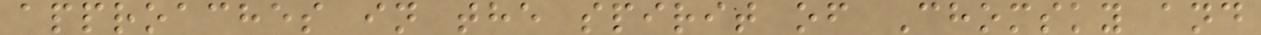approaches in the spirit of Chomsky and
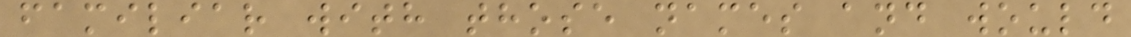familiar with those names and would
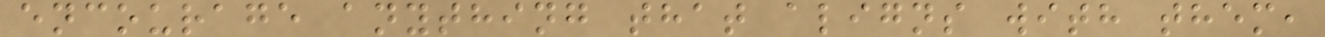encourage anything that aligns with them,
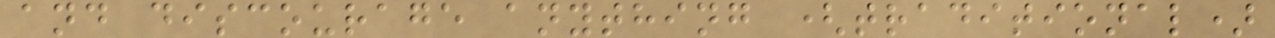and discourage anything (traditional)
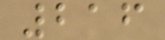216
